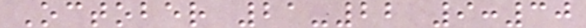October 21-22 9:30
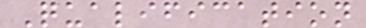Qualification
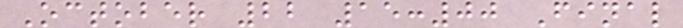October 22 15:00 Final
